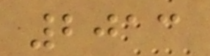2013
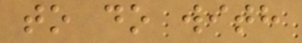to do with
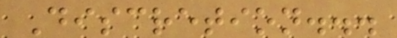Discretion...
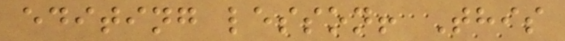editing lesson! This
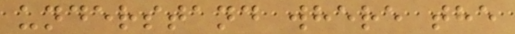understand where the
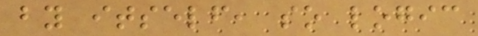by itself, so logic
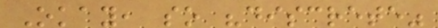Okay, so "discrete"
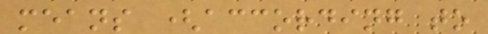means (according to
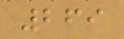269
